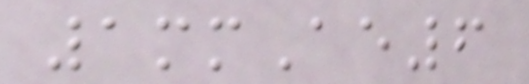1mmAe6
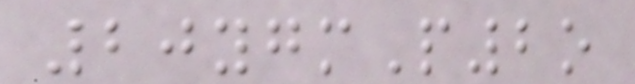20ygmP2o
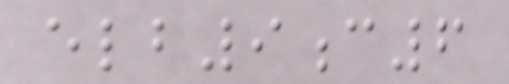elb9c6
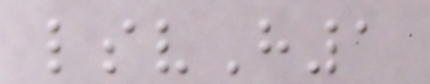lsvH1
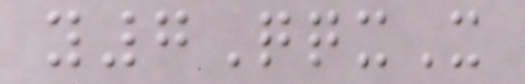y7QqxX
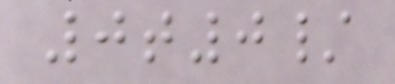0t0/
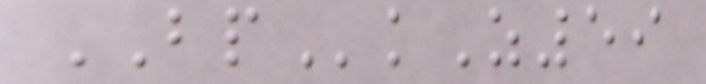BPkZ59
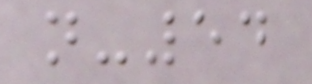n-54
